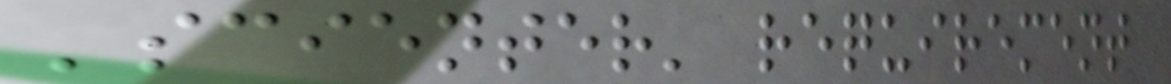'scienter' requirement
